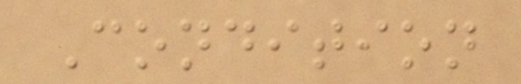Condition
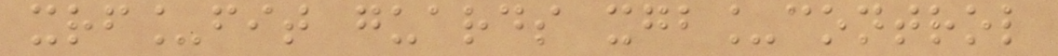xrf_fit guards xgb_control
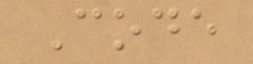Code
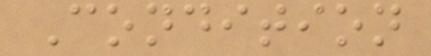Condition
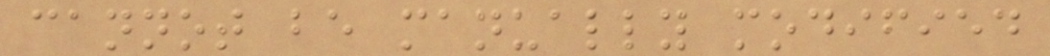cannot be manually modified
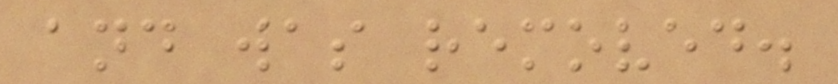and was removed.
